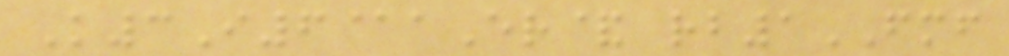K3I6@aEr& rb1FMF
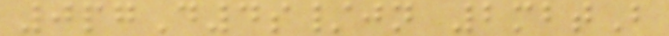0pgD4s/jn 2mbtB
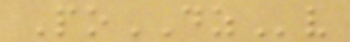PoDZv
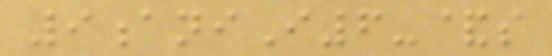9aniI6-&s
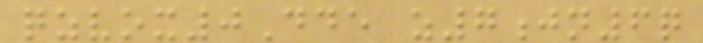qzvox0Dde z7jn6q
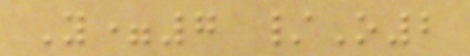Y=7 /O2
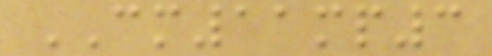CM11mp3
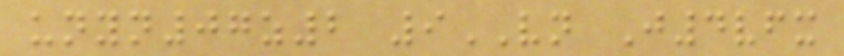unyn07z2 9VN J4vfx
